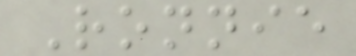Ronnie
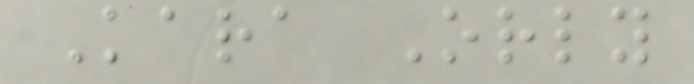Kara Orly
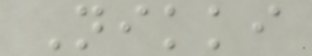Nikki
